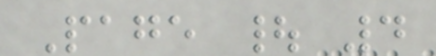Page | 4
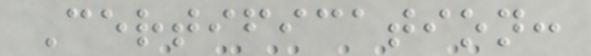Certification:
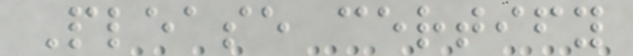Please certify
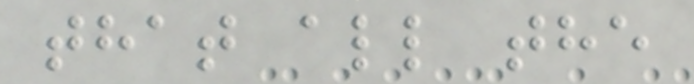that all the
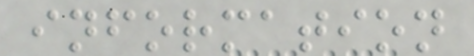information
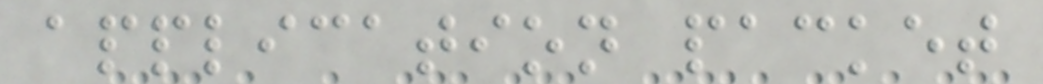application packet
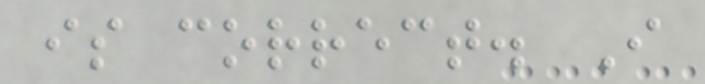is correct. I
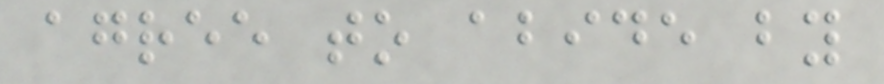agree to abide by
